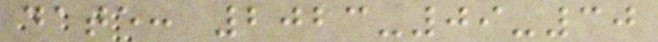date: 2023-09-30
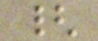{
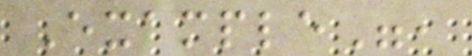Example",
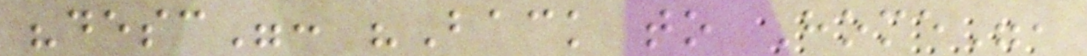"desc": "Back to Home",
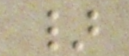}
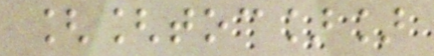[[toc]]
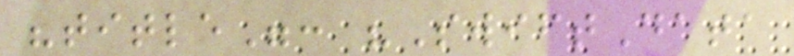"title": "SwiftData
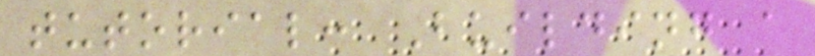tutorial: Building a
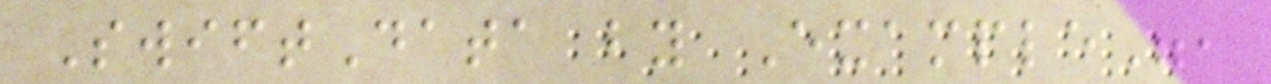SwiftData by Example",
